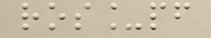ros_pf
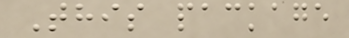This package
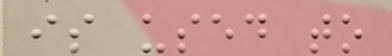is used to
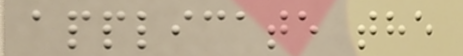applicate the
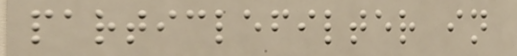particlefilter in
